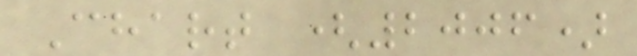Chart (2006)
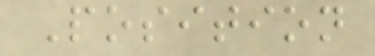Position
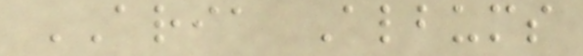ARIA Albums
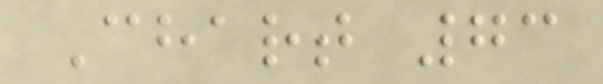Chart 73
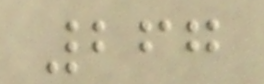267
